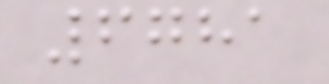6781
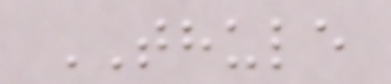THULE
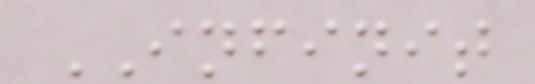INFINIT
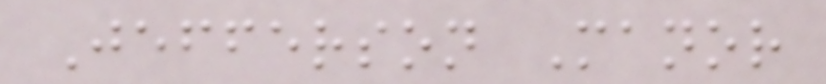Jefferson Manor
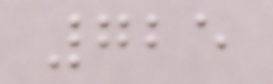725
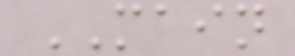MAIN
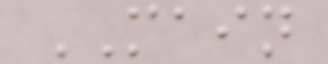MAIN
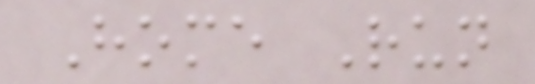Home Run
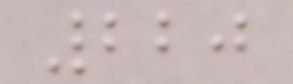220
